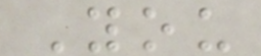You
